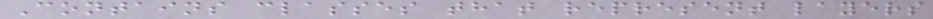Contains classes that represent layers
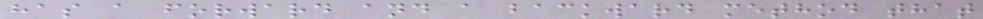has a forward and a backward method that
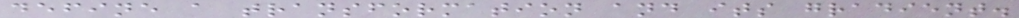define a transformation and its gradient.
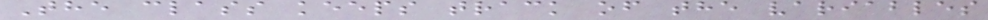The class keeps track of the variables
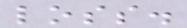loss.
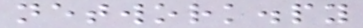network.py
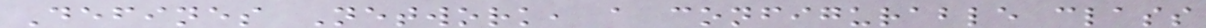Defines Network, a configurable class
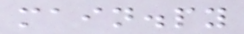main.py
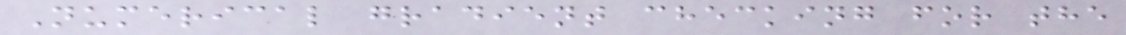Numerical gradient checking for the
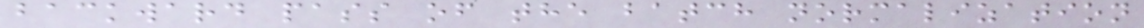backward pass of the batch normalization
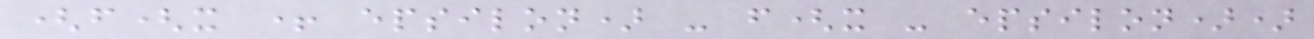(f(x + epsilon) - f(x - epsilon))
